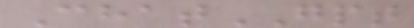ChatGPT
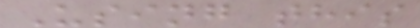Using this
